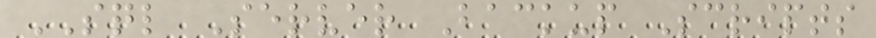SQL Server Backup Scripts
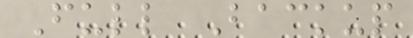Full Backup
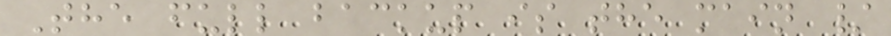The full backup is the main /
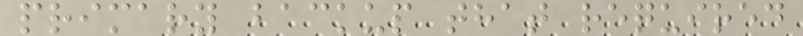primary backup that required
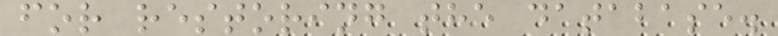for restoring the database.
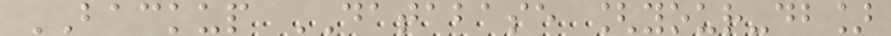BACKUP DATABASE [your-db]
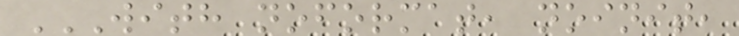WITH NOFORMAT, NOINIT,
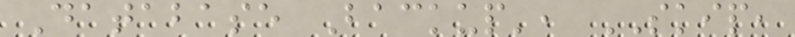Database Backup', SKIP,
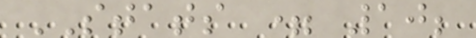STATS = 10;
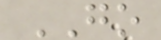GO
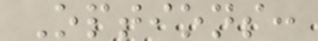Options:
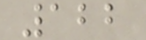122
